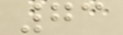73
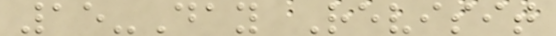15-Day Revisit
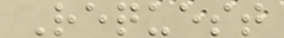Request
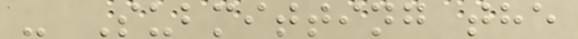- Submitting the
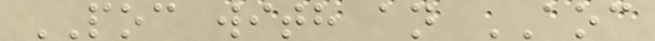POC with an AOC
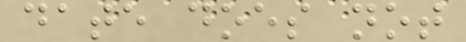date does not
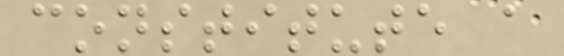constitute a
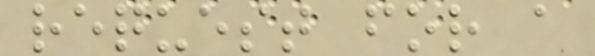request for a
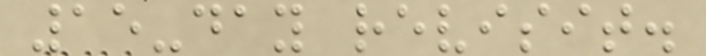15-day revisit.
